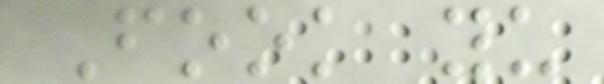Fook yu
